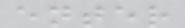enter
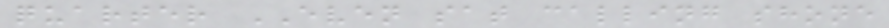quarter EVEN sat calling shone
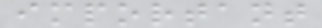important
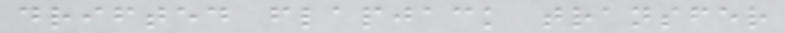drifted flapjack transfer
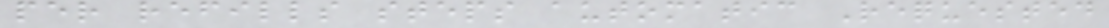per refills steps automatic Requested
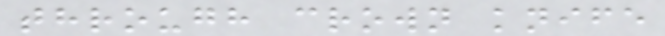through crown knife
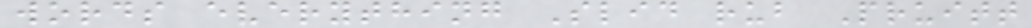words everything Slid rub Pruitt
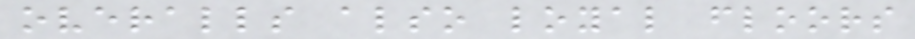overalls also loyal floors
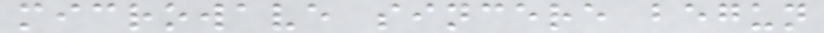microwave sincere begun
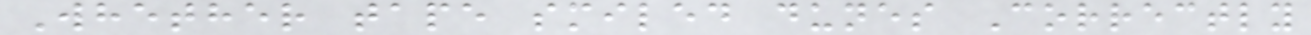Whether tape smiled dunes Correctly
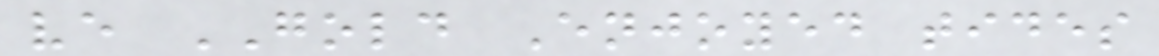ve GOLD Enjoyed tides
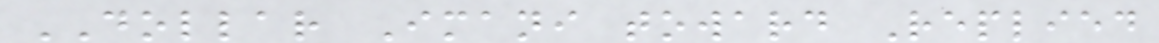DOLLAR Imani toward Replied
